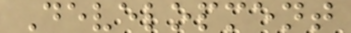Development
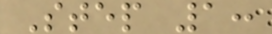Step 1:
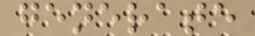generate
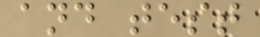and test
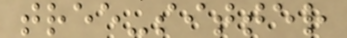tree-sitter
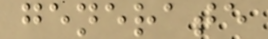generate
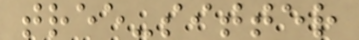tree-sitter
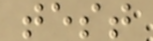test
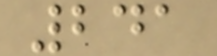241
